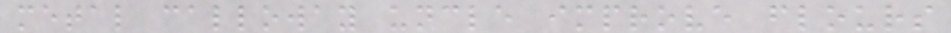metal calloway uncle improve flours
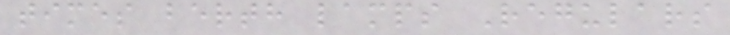times berth lamps Regulars
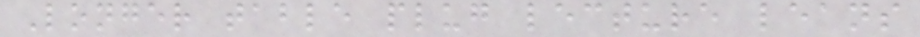Longer table plug lecture leans
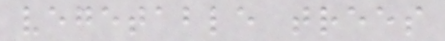vegetable trees
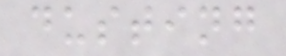dusting
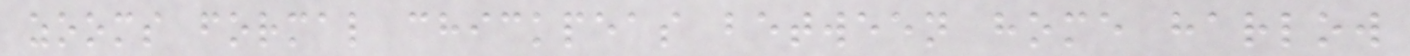zooms formal chickpeas between home harlow
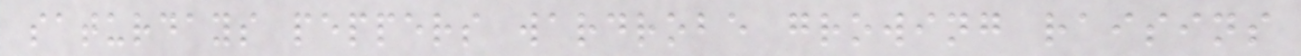saturdays peppers wardrobe growing raisins
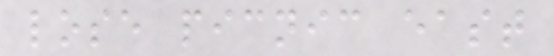lose picnic east
